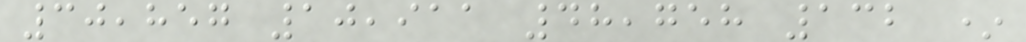30,857 10,911 48,758 132 *
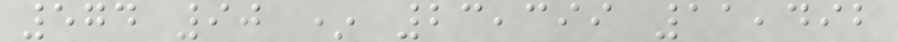574 90 * 23,399 11,492
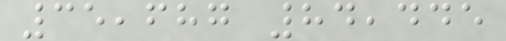35,687 84,445
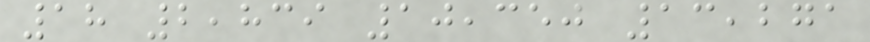18 2,839 10,350 13,271
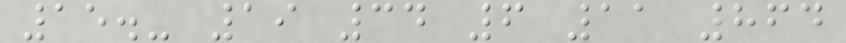15.- 19 34 6 11 864
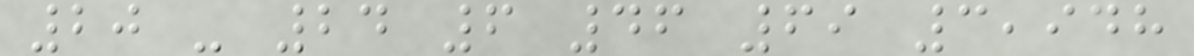20 - 24 6 46 69 3,948
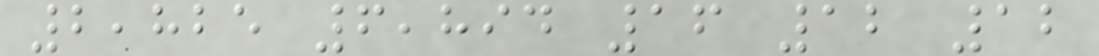2,825 6,894 16 12 12
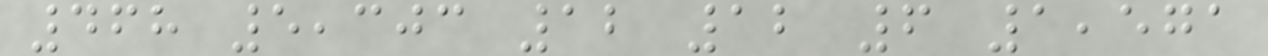468 5,303 12 12 6 1,571
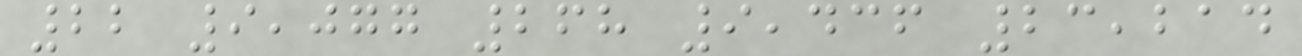22 9,077 268 9,436 23,214
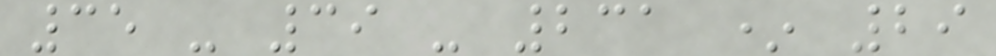35 - 39 - 231 * 29
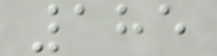185
